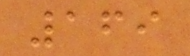169
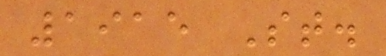1915 St.
